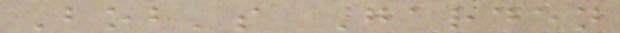Bob's Garden
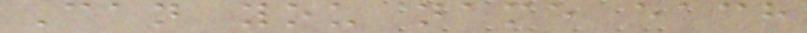Can you name each
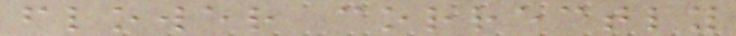flower correctly
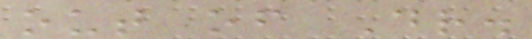out of Dr.
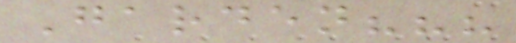Garden???
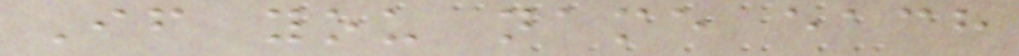If you name each
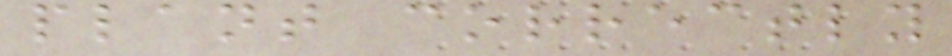plant correctly
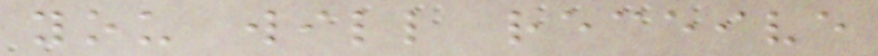you will receive
